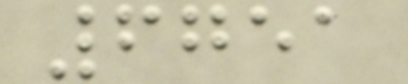6751
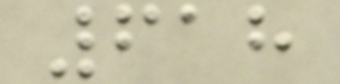618
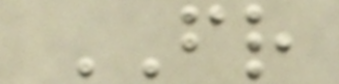FR
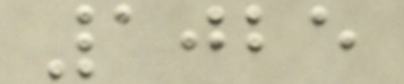1025
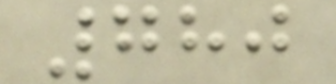780
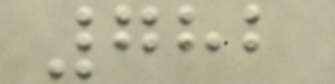782
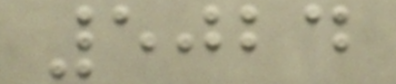5024
